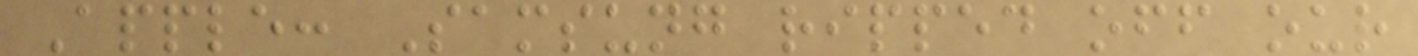Apple: Samsung ripped off our
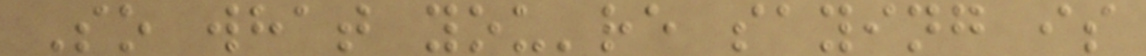So what you're saying is
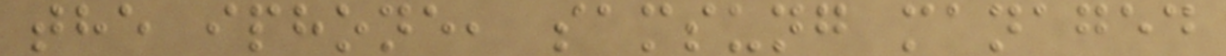the iphone, samsung managed
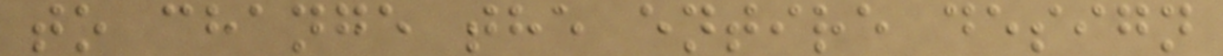to change the entire design
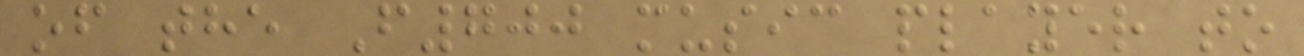of the F700 music player to
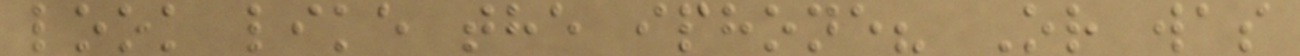look like the iphone? Or was
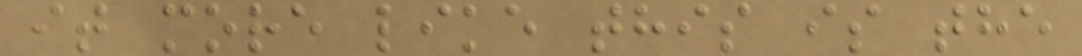it more like this is the
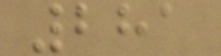281
